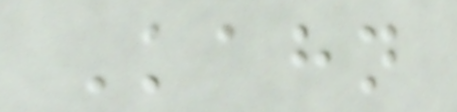Kahn
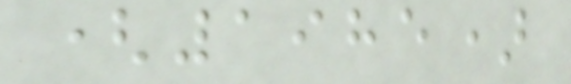(1985)
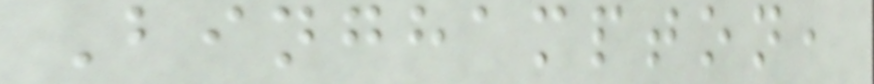Binghampton,
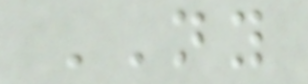NY
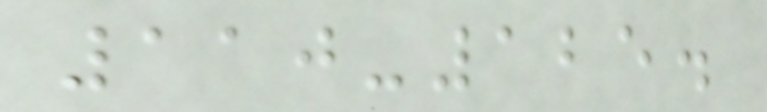110-125.
